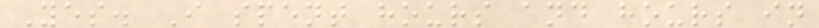Yes. I spent hours and hours in
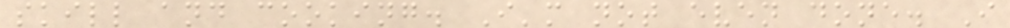skill and cooking. I'm not even done. I
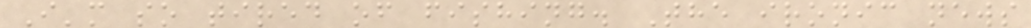I'm so tired of fishing. The ironic news
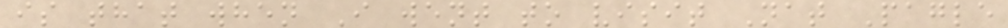is that when I went to visit Nat Pagle
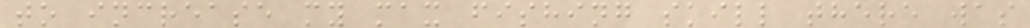to increase my max fishing skill there was
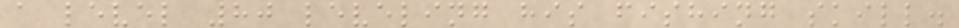a level 80 leveling his fishing skill.
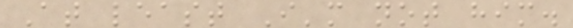At least I'm not him.
